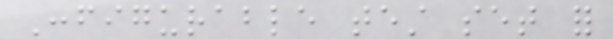Configurable test set for
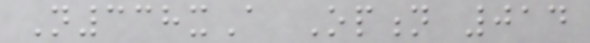N338xA Option 014
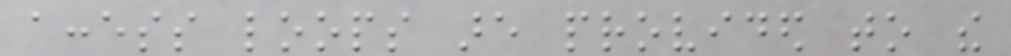access loops are provided to the
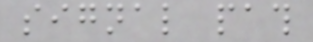signal path
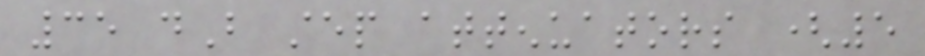35 dB step attenuators (5
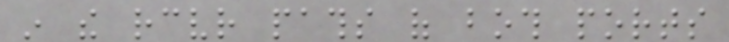in the receiver paths of both ports
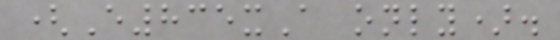(E835xA only).
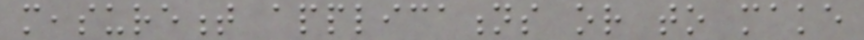measurement applications or to make
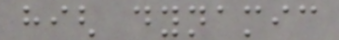high dynamic
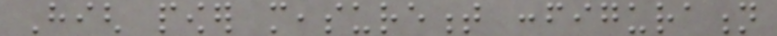High power measurement configuration
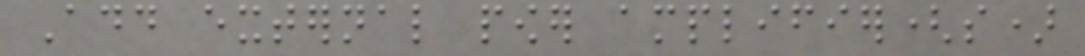Add external power amplifier(s)
